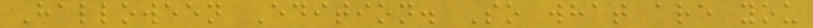Halloween Edition. So what are you
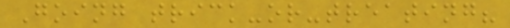Going trick-or-treating?
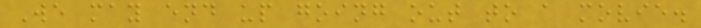We may end up going out to a movie.
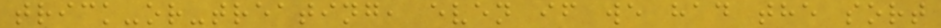trick-or-treating, even if we had the sort
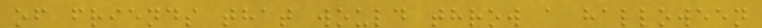of friends that would throw a halloween
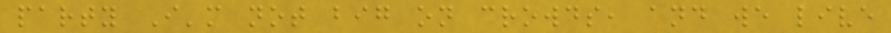party I'm not big on crowds, and we live
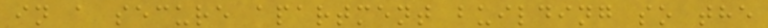in a secure apartment building so the
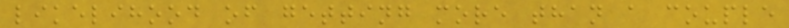likelihood of getting more than a couple
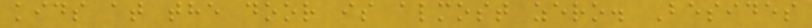kids at the door is almost zero. Besides
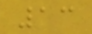13
